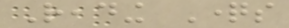Reading Questions
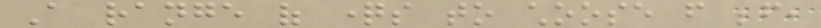A range of questions to choose from before,
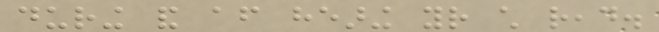during and after hearing your child read.
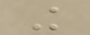Knowledge
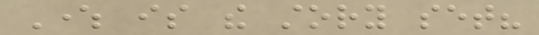Where is the story set?
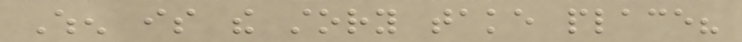When is the story take place?
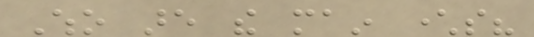Who are the main characters?
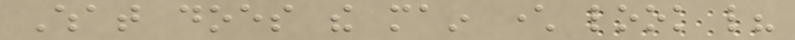What does the main character look like?
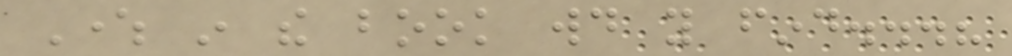Where in the book would you find...?
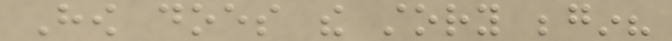How does the story begin?
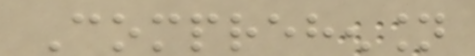Comprehension
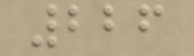226
